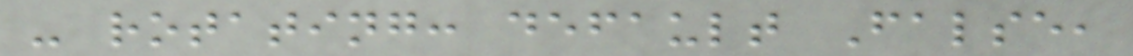- rotating: default False,
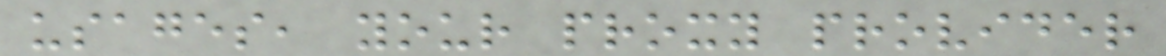usages, your proxy provider
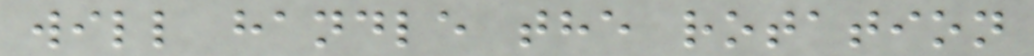will handle the rotation
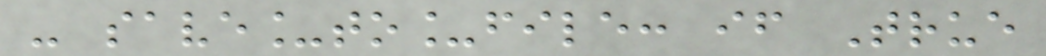- save_to_file: if True
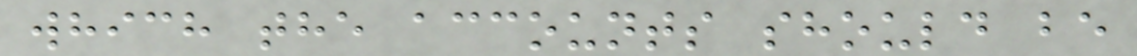which the accounts should be
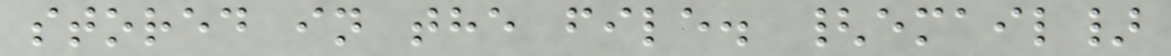stored in the file. {email}
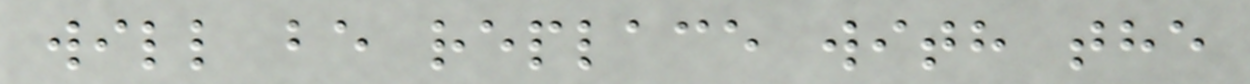will be replace with the
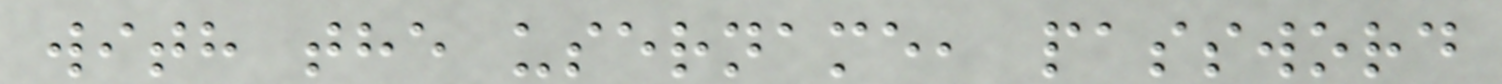with the username, password
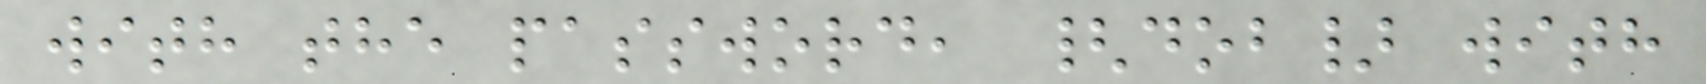with the password, {dob} with
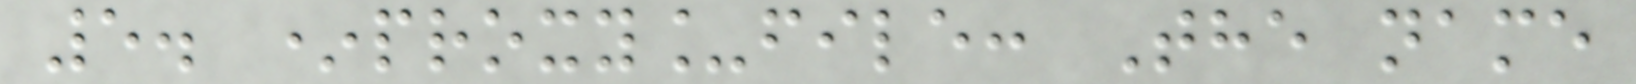5. *proxy_file: The name
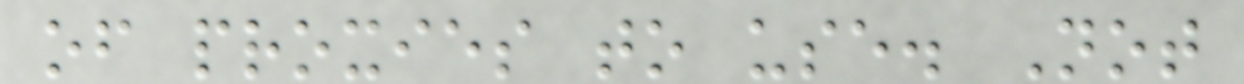of proxies to use. Not
